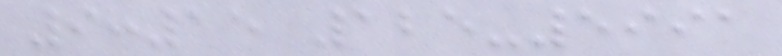9:15 125-5991
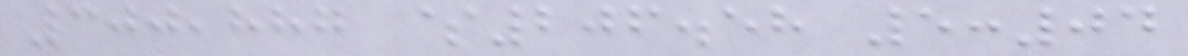300,887 $206.58 5:04
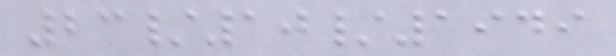23/10/1949
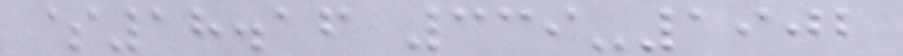$18.16 339-1902
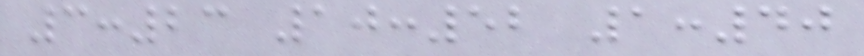3:23 10:52 1:40
